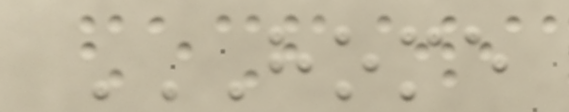HOME
